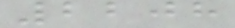2208
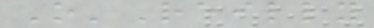O'Reilly
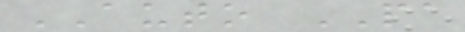AUTO PA
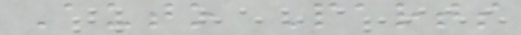Auto Parts
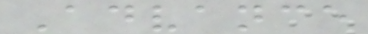Advance
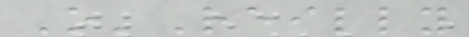O'Reilly
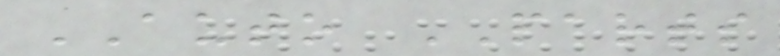AUTO PARTS
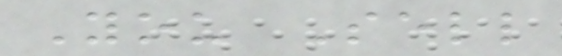You Sell
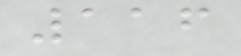116
